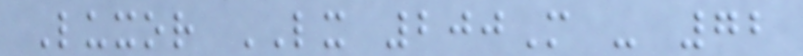Luxor LX 200M - 72
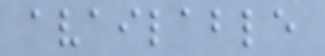available
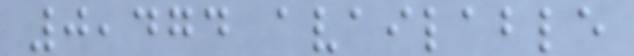0,474 available
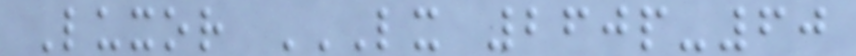Luxor LX 260P-60
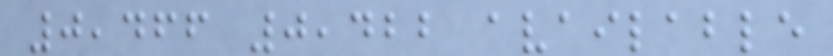0,466 0,422 available
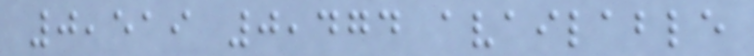0,519 0,474 available
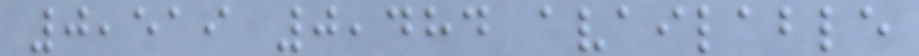0,519 0,484 available
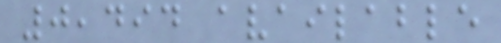0,494 available
